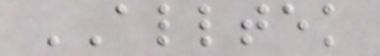ALLTEK
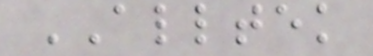ALLTEK
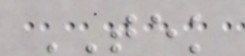TEK
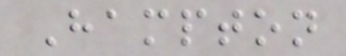Hampton
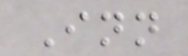Inn
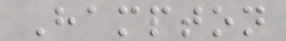Hampton
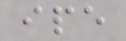ipe
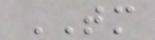TM
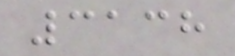3138
